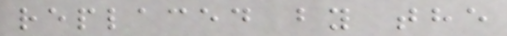replaced by the
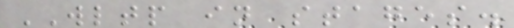WLTP in stages.
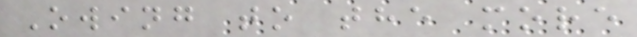Owing to the more
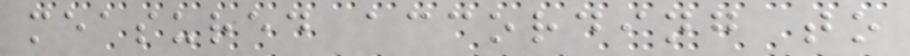measured according to
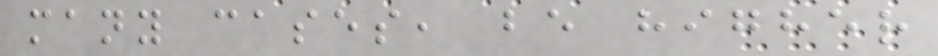many cases, be higher
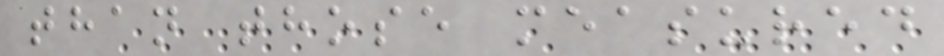than those measured
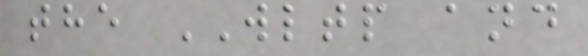the WLTP and
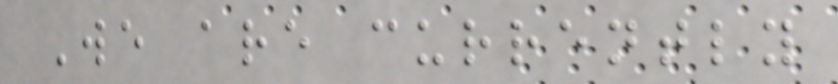We are currently
